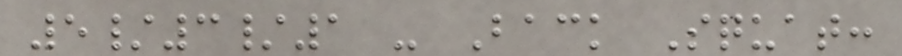5/3/1 - Back Squat:
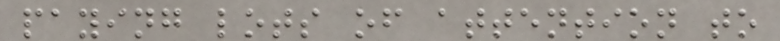paying lots of attention to
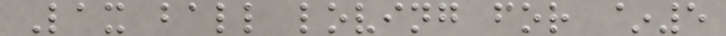Lax ball loving for ~5
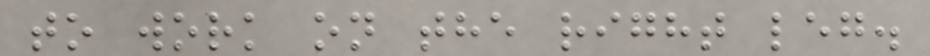to work on the right leg.
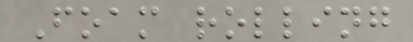Foam rolling
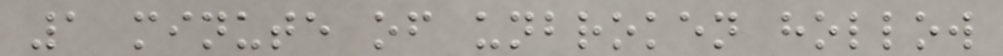1 minute of unbroken hollow
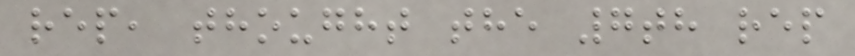rep, thought the 7th rep
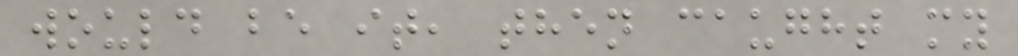would be it, then caught my
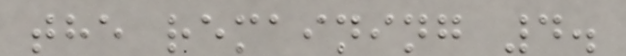the remaining 4.
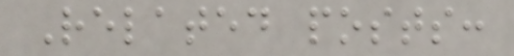Related posts:
